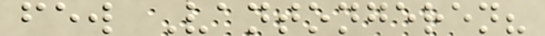few Vantongeren?
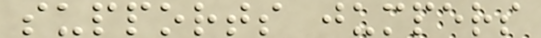supports jumpers
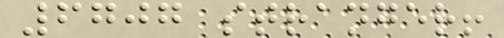6707 stranger!
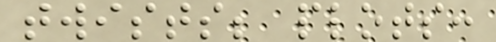twists; plots:
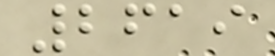2619
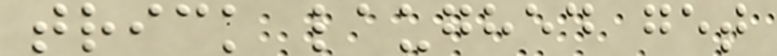trick laughed get
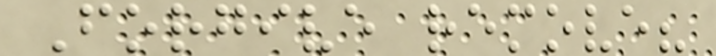Forgive remove?
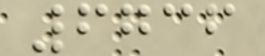6736
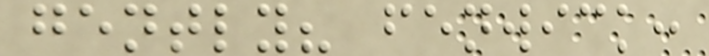gently? fenwick:
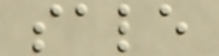sale
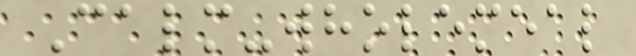Calm-wholemeal
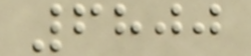6800
